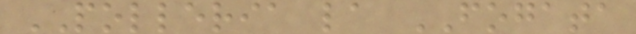POLLERIA la FOGATA
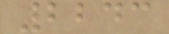2243
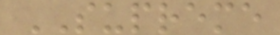SUPREME
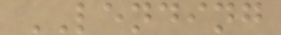LENDING
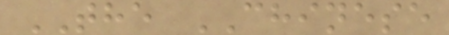THE CHINESE
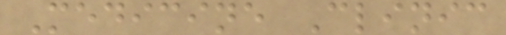Medicine Clinic
